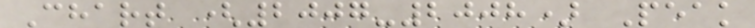Chart (2007-2008) Peak
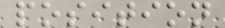position
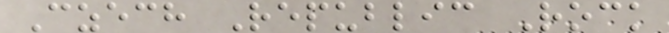Czech Republic Rock
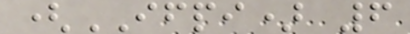(IFPI) 6
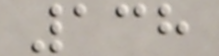138
